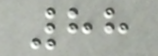88
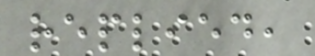replied,
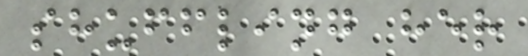shuffling her
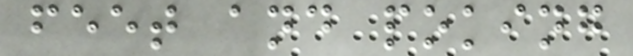feet and poking
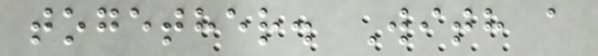together. With a
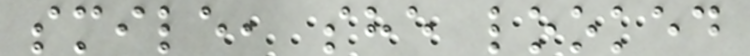smile, she looked
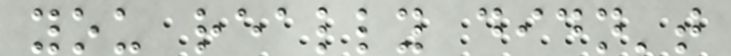you really didn't
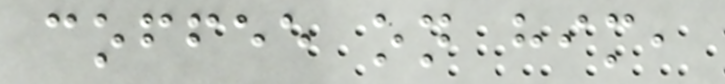coffee on him,
